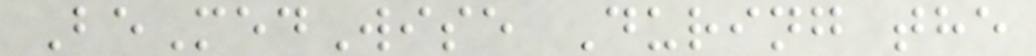BeMedWise During the
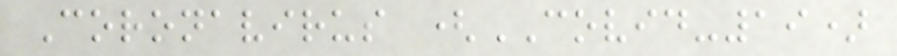Coronavirus (COVID-19)
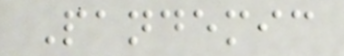Pandemic
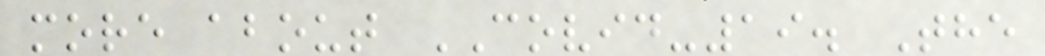more about COVID-19. The
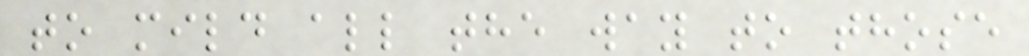to mild all the way to those
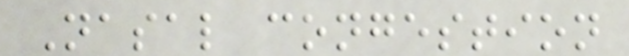Nasal congestion
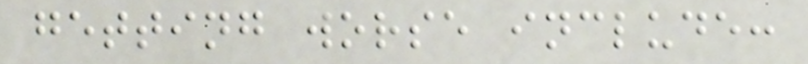getting worse include:
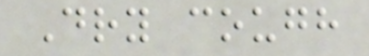Dry cough
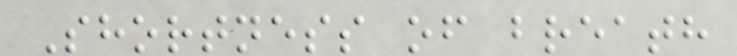Shortness of breath
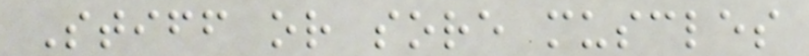Stiff or sore muscles
